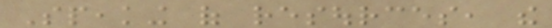Speaking of resources, the
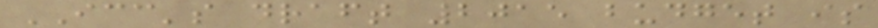ICC's draft 2015 budget is
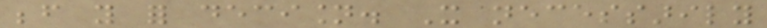before you for decision. It necessarily
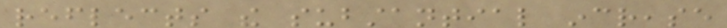reflects the substantial increase
